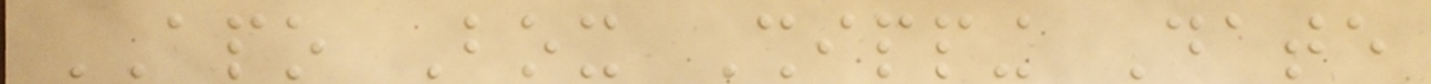APO Box Shipping Date
